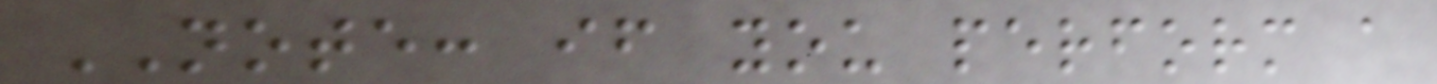NOTE: if you perform a
